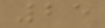25
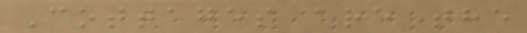Cottages are the
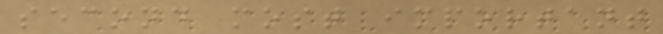second most important
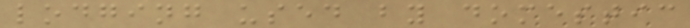lodging used by domestic
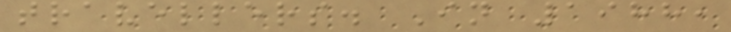travellers. In 1988,
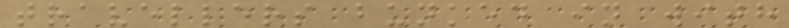travellers bunked in with
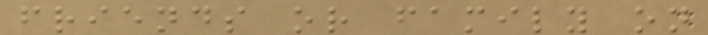friends or family on
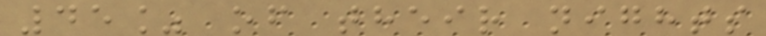45% of their nights
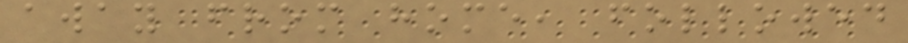away from home, followed
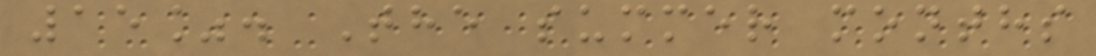15%. The summer months
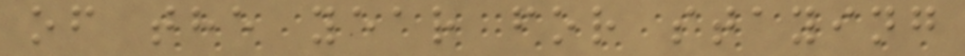of the year for staying
